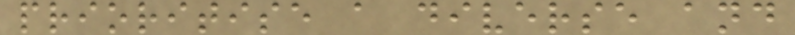prioritise a diverse and
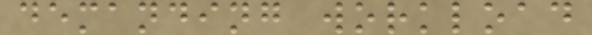demanding workload
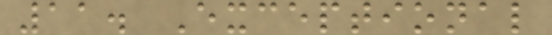11. Exceptional
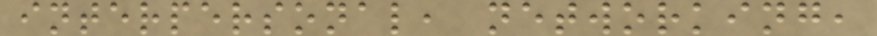interpersonal, networking,
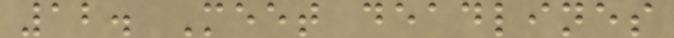12. Meet deadlines
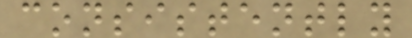consistently
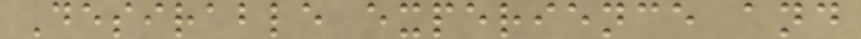Desirable experience and
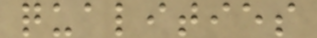qualities
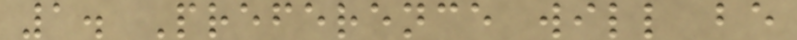1. Preference will be
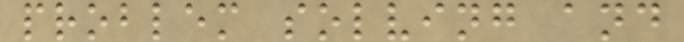problem solving and
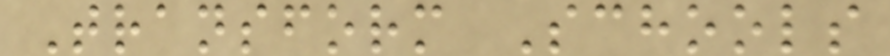Transform Schools
